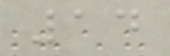14
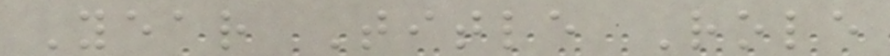Year Title Role
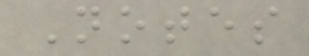Notes
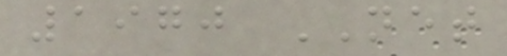1970 NET
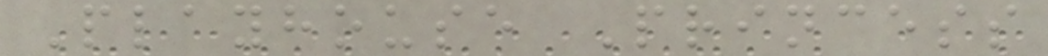Playhouse Princess
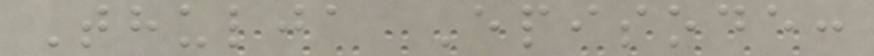Thulja Episode:
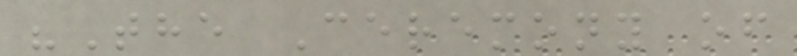"The Ceremony of
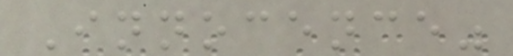Innocence"
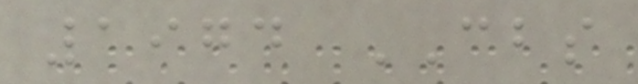1974 CBS
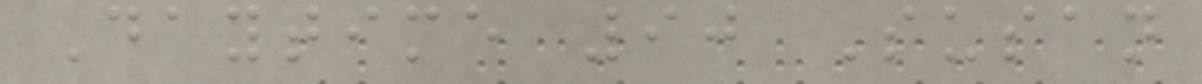Daytime 90 Susan
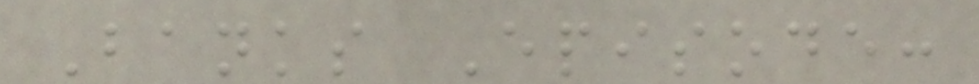Banks Episode:
